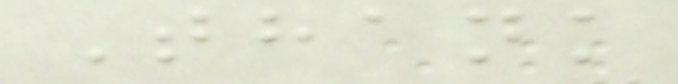Thank
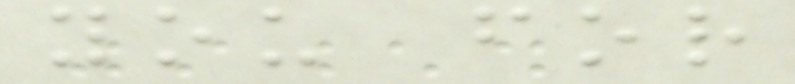you for
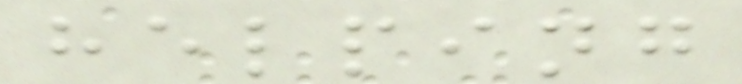helping
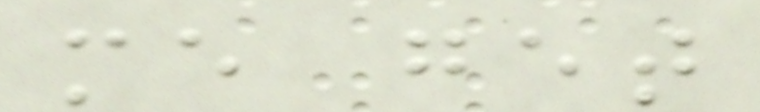me get
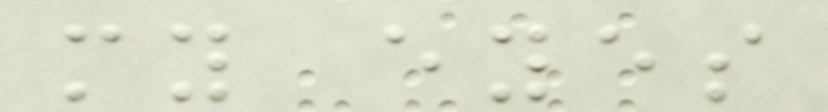my eyes
